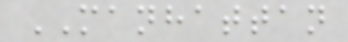MANHATTAN
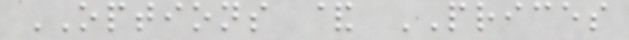OPTIONS & PRICES
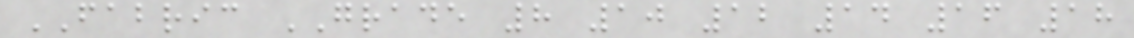FABRIC GRADE 8 10 12 14 16 18
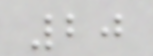20
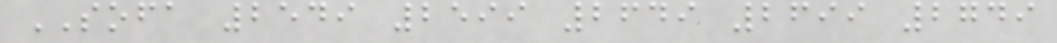SOFA 2549 2599 2649 2699 2749
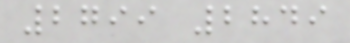2799 2849
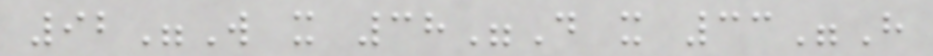92"W x 38"D x 33"H
